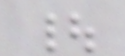|
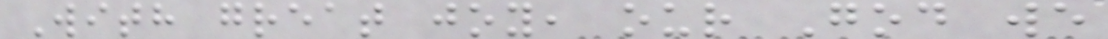With great joy, our God we
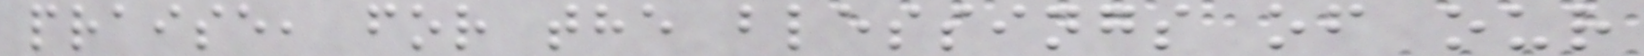praise, for the blessings of our
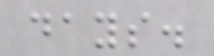days.
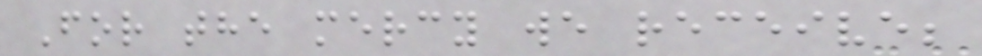For the mercy we receive;
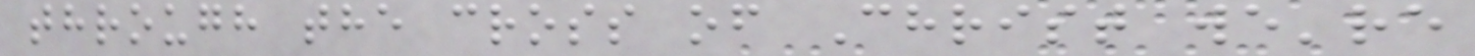through the cross of Christ we're
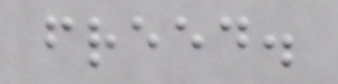freed.
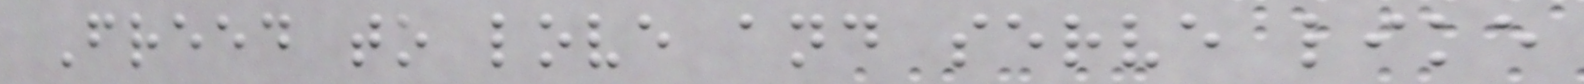Freed to love and serve like
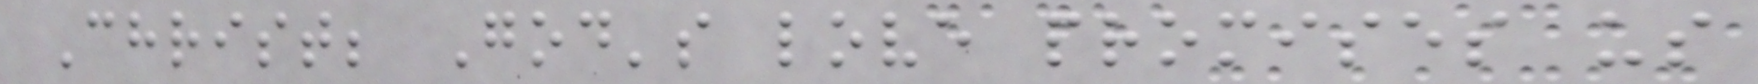Christ; God's love promises us
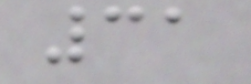31
